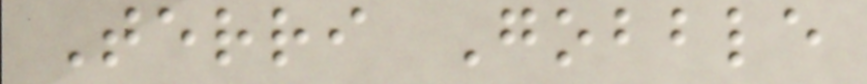Terri Gobble
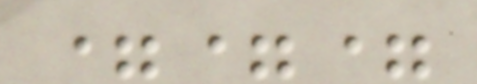===
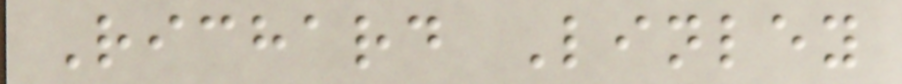Richard Linley
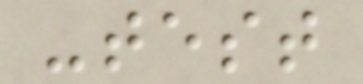-test
